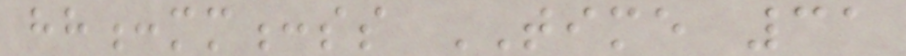hh:mm:ss TIME 31
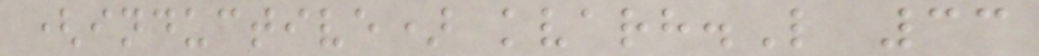(inductive) kvarh.L 33
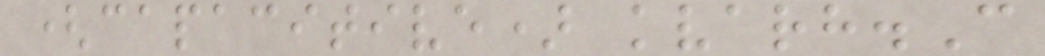(capacitive) kvarh.C
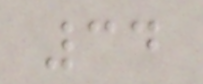34
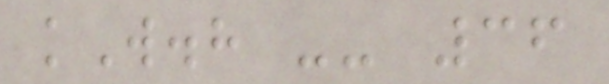kW.h -- 36
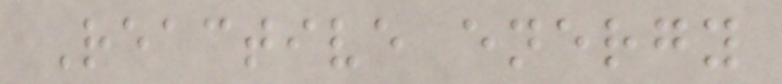Reactive energy
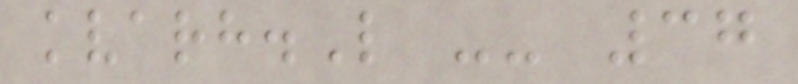kvarh.L -- 37
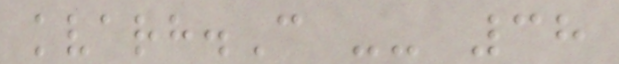kvarh.C -- 38
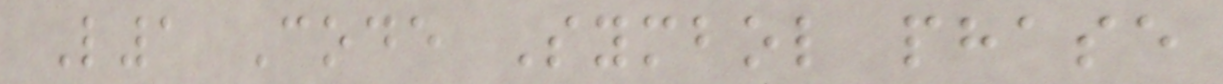L1 Code Symbol phase
